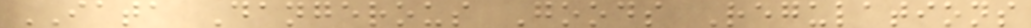IATA Dangerous Goods Regulations
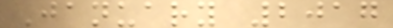January 2017
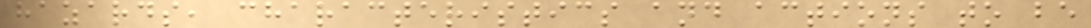hazards, characteristics and actions to be
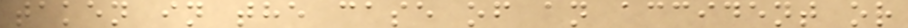taken in the case of an accident or
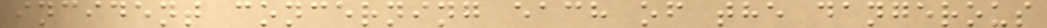incident concerning each of the dangerous
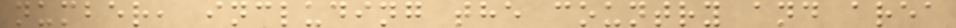number, including the country and area
